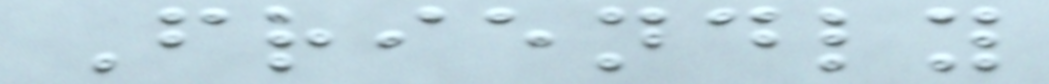Friendly
